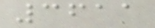3611
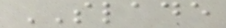SLADE
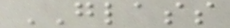GLASS
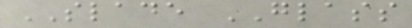SLADE GLASS
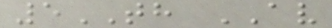5TH AV
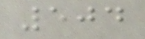504
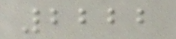2222
